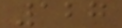127
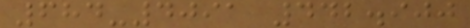684-4091 442.900
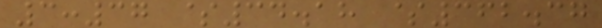3:37 $34.18 $362.37
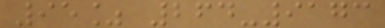95% 264-9173
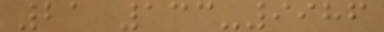21 133-9986
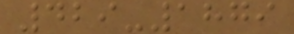429-1879
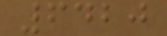6420
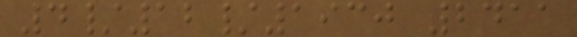4/12/1930 2411
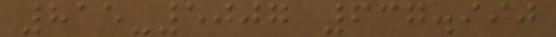815-5007 637.990
